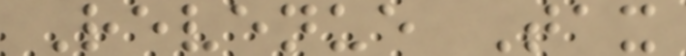Revenue Tax
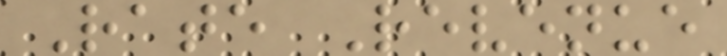Rate Revenue
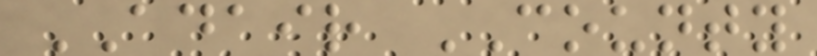ADAIR COUNTY
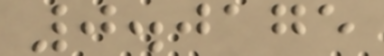0.0175
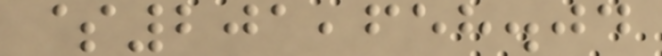$201,658.04
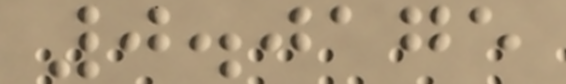0.0175
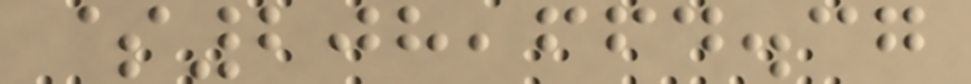$208,664.37
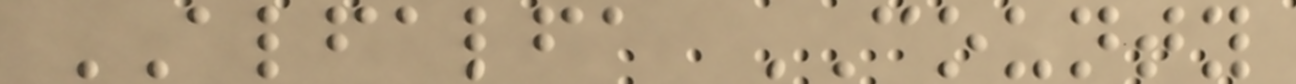ALFALFA COUNTY
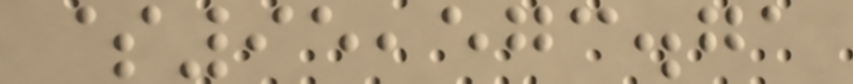$95,573.71
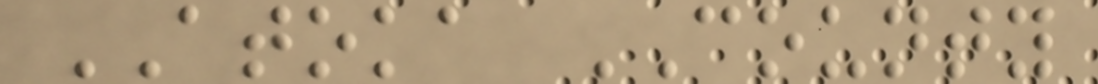ATOKA COUNTY
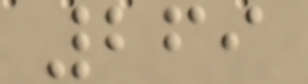269
